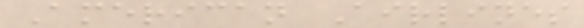American Airlines
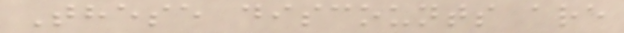These discounts are
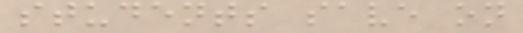students save on
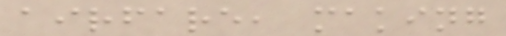airfare, making
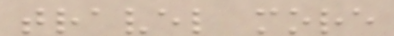travel more
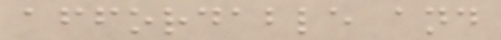affordable and
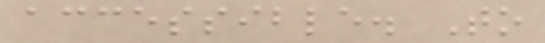accessible. To
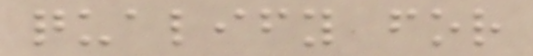qualify for
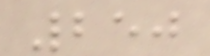250
